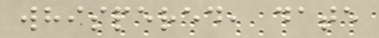whispered, date
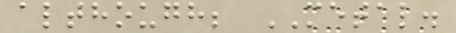although; METAL.
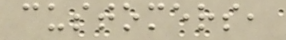customers,
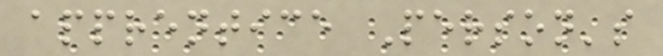apprentice Person's
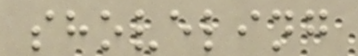shoveling
